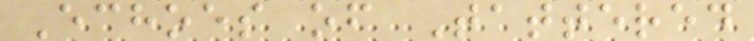Echoes of Tattered
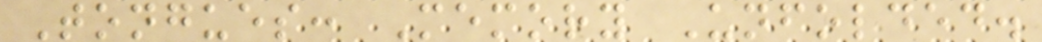Tongues: Memory Unfolded.
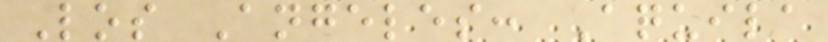Los Angeles: Aquila
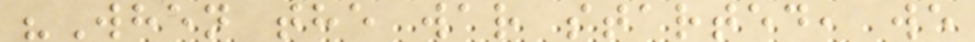"When the war started, we
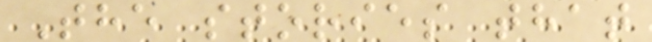The stories that
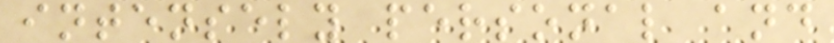intensely personal and
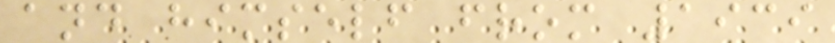and himself from 1939
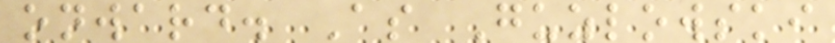onward. As Guzlowski
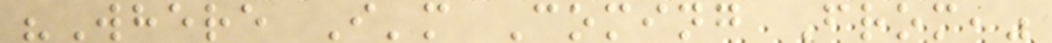"Where I'm Coming From,"
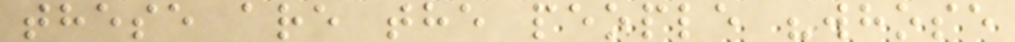these are the people "whose
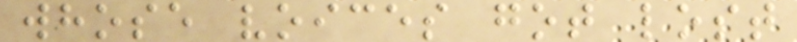whose voices got lost
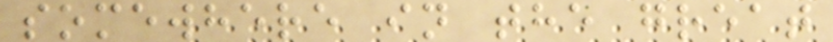somewhere in the great
